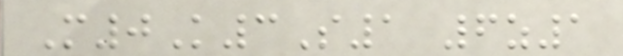M0K3S1 6z1
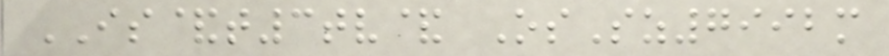IS&t3tv& OsSz7992m
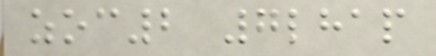zoc2 7lhap
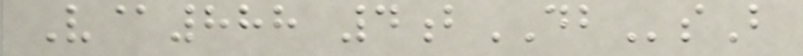V@888 4bDBsB
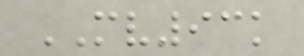MV93k
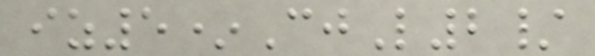iz5*CjL2/
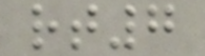rt7
